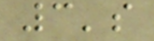3's
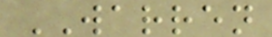WARREN
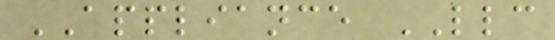APPLIANCE LLC
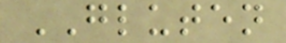GLUTEN
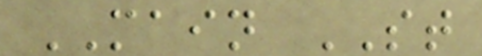MAIN ST
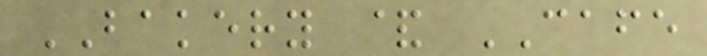BAKERY & CAFE
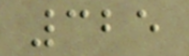325
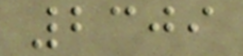2309
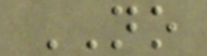NO
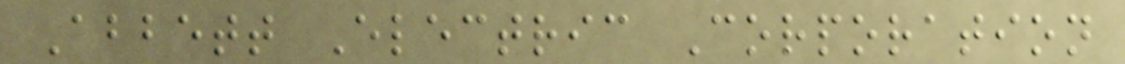Abbett Electric Corporation
